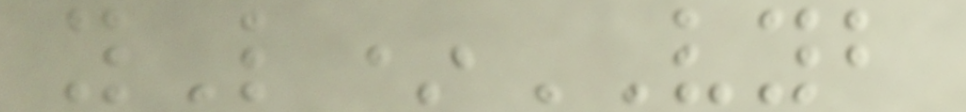yL*VYB
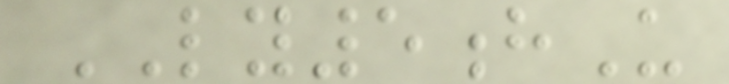LY5hU
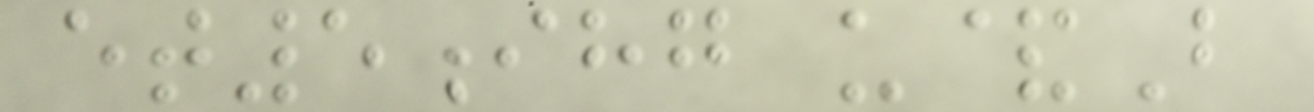et5ihg u&B
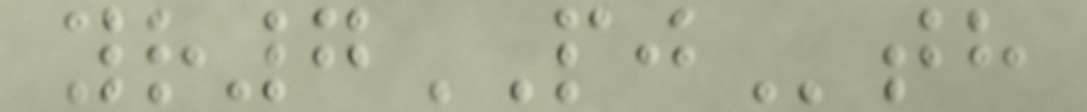yr7PJth
